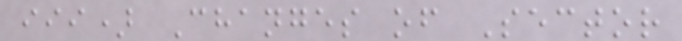iii) Changes of Sector
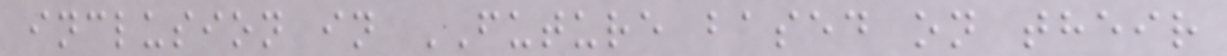inclusion in FUTURE based on their
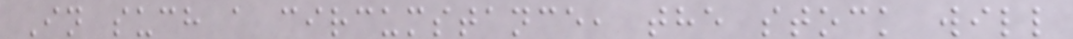In such a circumstance, the stock will
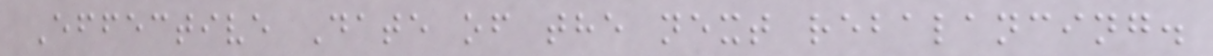Effective Date of the next rebalancing.
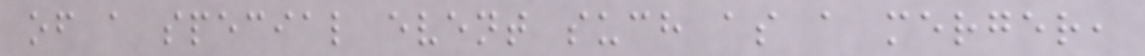of a special event such as a merger,
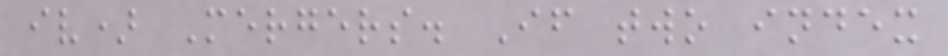iv) Mergers. If two index
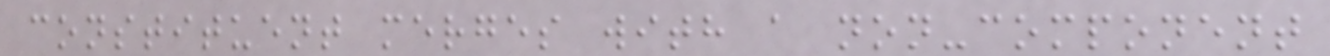constituent merges with a non-component
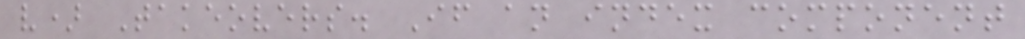v) Takeovers. If an index component
